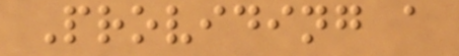Providing a
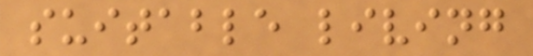suitable living
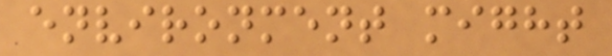environment might
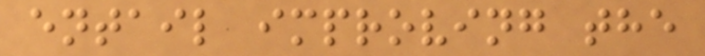entail improving the
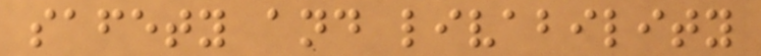safety and livability
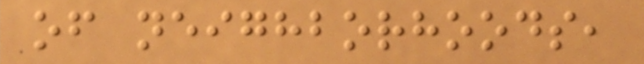of neighborhoods,
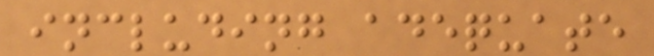including adequate
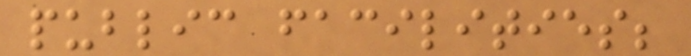public facilities;
